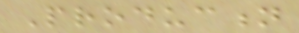Production
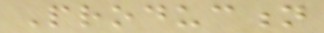Production
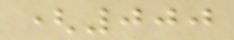(000
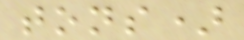tons)
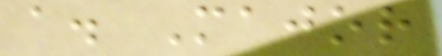a. Major
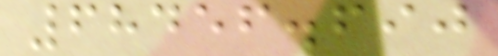68456.690
